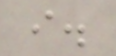i.
